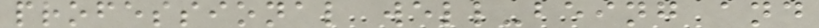professional well-being and
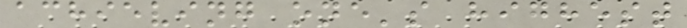achieving one's highest
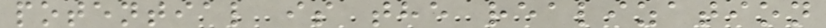potential is the realization
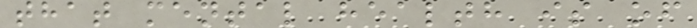that mental health is of
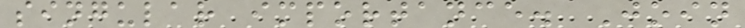singular importance. Join
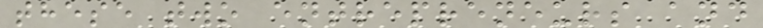these two entrepreneurs and
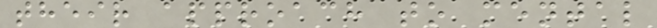their approach to mental
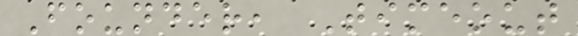Founder, Timeout
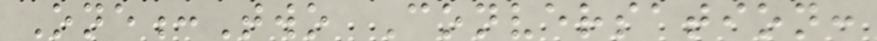One:Two Conversation:
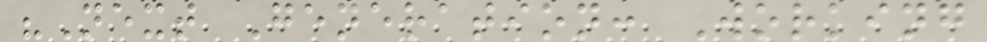"Next Generation: Working
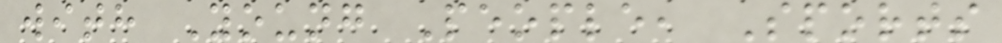with Young People, Sports
